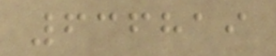636819
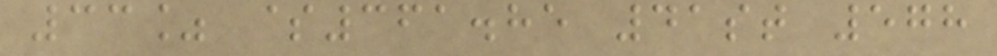33% $361.85 41st 578
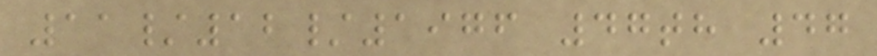11/12/1976 47th 47
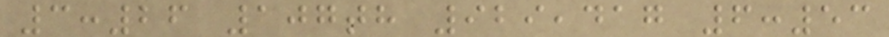3:26 107th 929,417 6:53
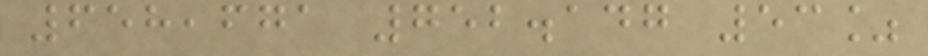658,671 752.147 53%
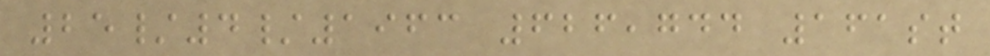25/4/1963 626,744 161st
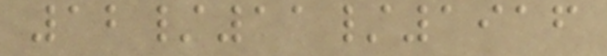12/11/1916
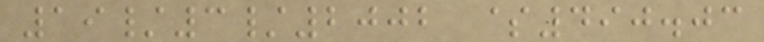19/3/2002 $490.03
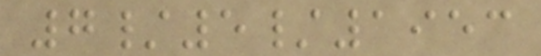7/5/1953
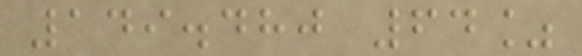149.480 64%
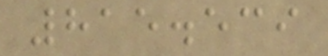815.539
